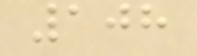108
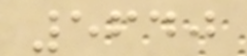5640
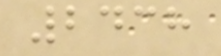2438
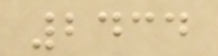2434
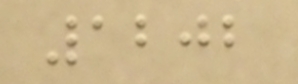1202
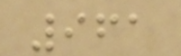961
